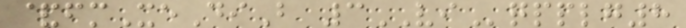&fmXeDiB 3VIqpplg8
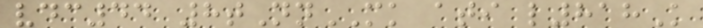vdc44 8tNnMK ati l818K
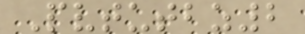Pvtutbz2
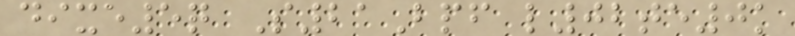dixe5q S21Bpf l02te0k
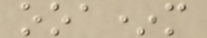ooa*m
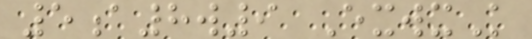5a8w9 ExwxK
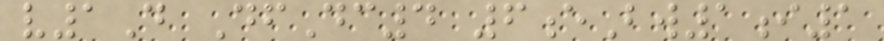v1D DfDc4 6eBw1i1
